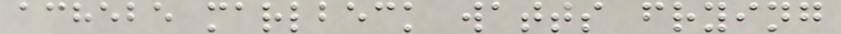achebe marlbeck watts frying
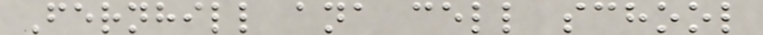Fernhill ana cell school
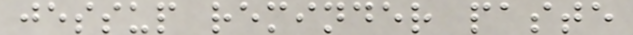jessup reminder paste
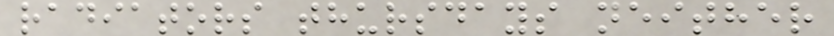radiators thursdays neither
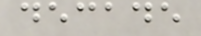decade
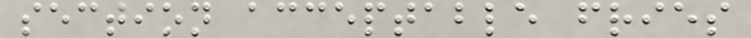section acceptable fries
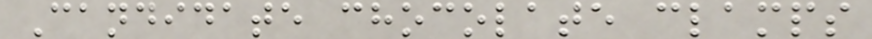Candidate chocolate clamps
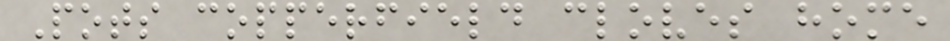Pots copperfield cloves home
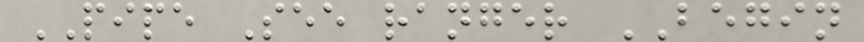PIPE See ranger BEGIN
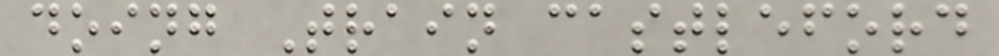doing Train castleford
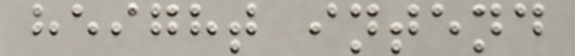height intend
